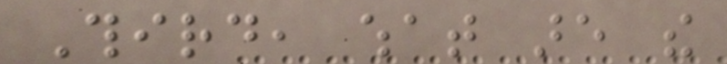Third, what are the
